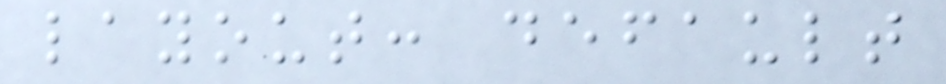layout: default
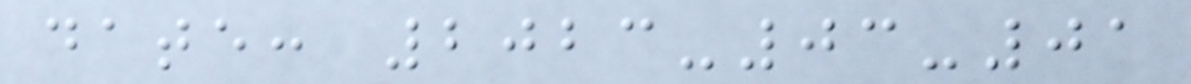date: 2023-03-01
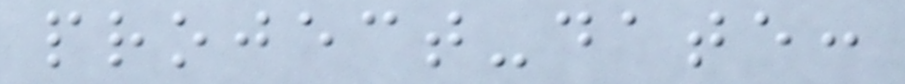project-date:
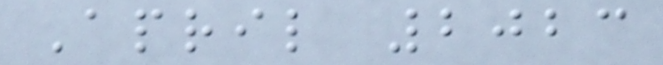April 2023
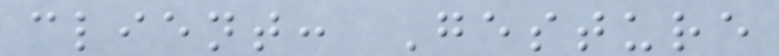client: Gesture
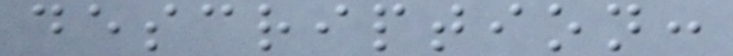description:
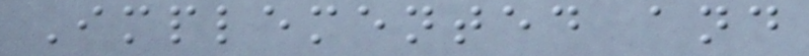Implemented and
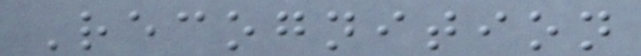Recognition
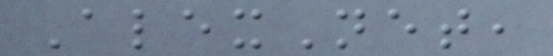AlexNet,
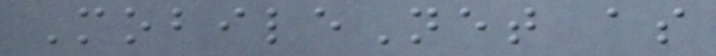MobileNet as
